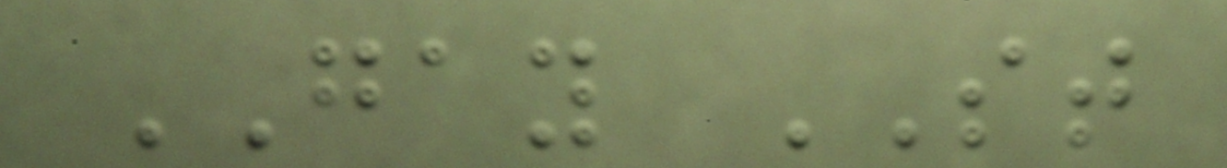GAY ST
